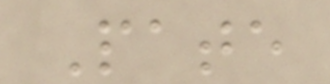Pate
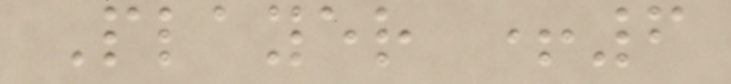Player +6
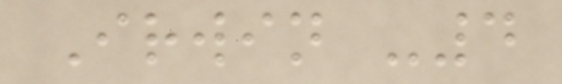Irwin -4
